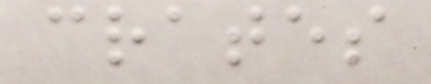crates
